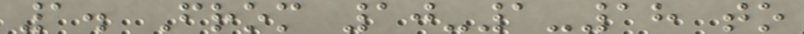1. From 10-1-18 to
